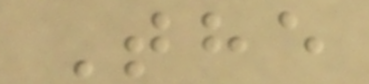The
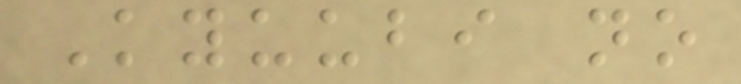Kyuubi no
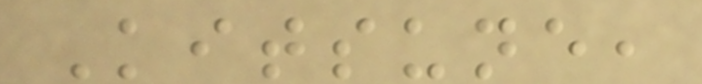Kitsune,
